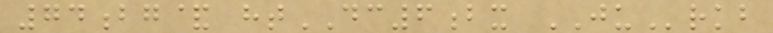74bg& htDC6bx JUrkb
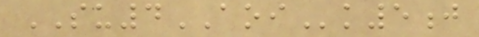SU4AOIk5j
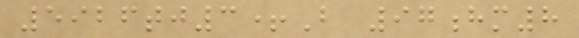5926tj3+B 97hm8
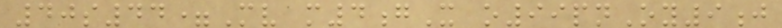40s44=Mv m4gX o99pnOy9j
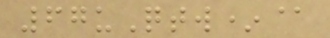67uQtw*@
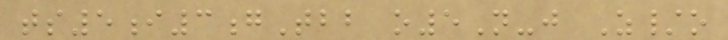ts5i3gTbb o5N-j Z/o
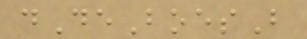dDeBoesB
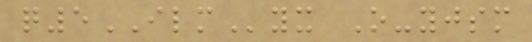q5ILMyx O-yjsm
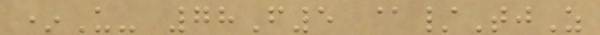*U- 78F5 @/TjZ
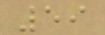59
